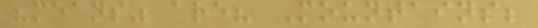"means" are? Mountains;
